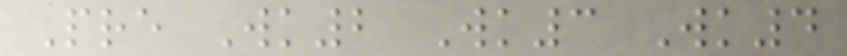Pre Wk2 Wk3 Wk4
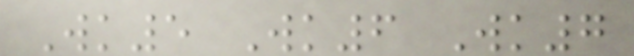Wk5 Wk6 Wk7
